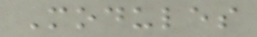Modules
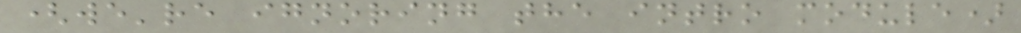(we're ignoring the intro module)
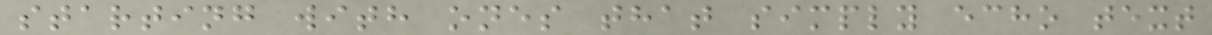starting with ones that simply echo text
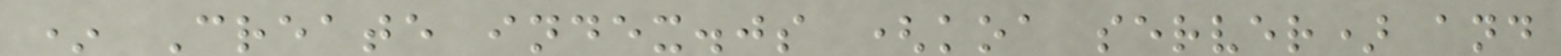* Create index.js (koa server) and
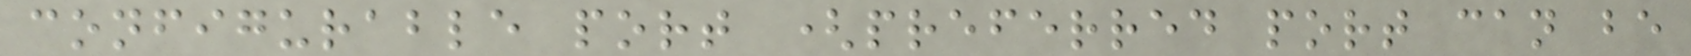configurable port (preferred port can be
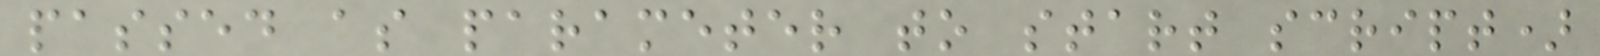passed as parameter to start script)
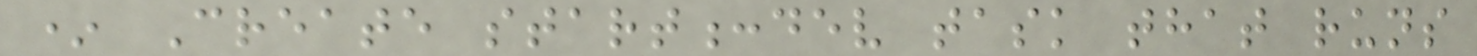* Create start:dev task that runs
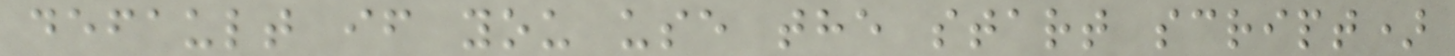default if you use the start script)
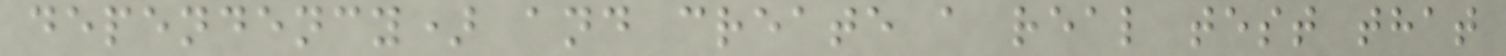dependency) and create a real test that
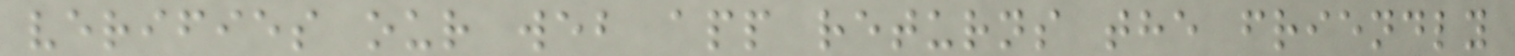verifies our web app returns the friendly
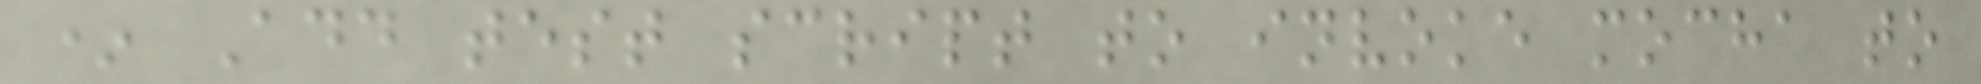* Add test script to invoke mocha to
